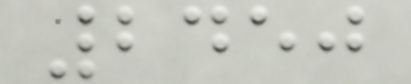2450
